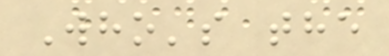Who's the
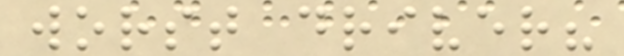worst driver?
